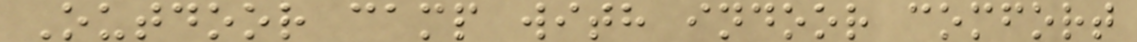Outdoor camp with indoor comfort
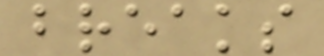breaks
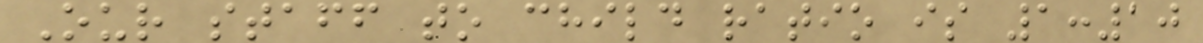Our staff to child ratio is 1:10
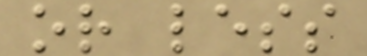or less
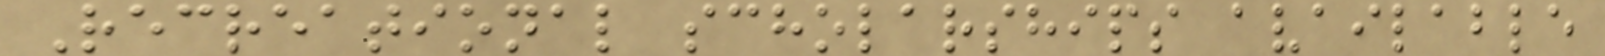Recreational scholarships available
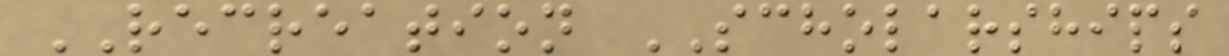RECREATION SCHOLARSHIPS
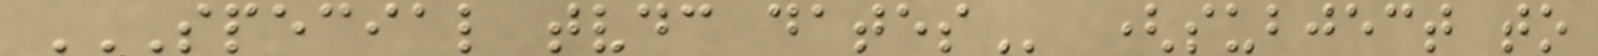SPECIAL TVDC DATES (subject to
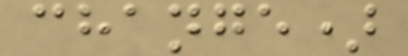change)
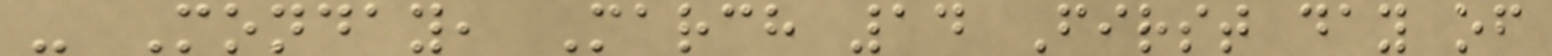- Monday, March 14 First day of
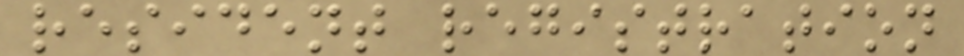resident registration
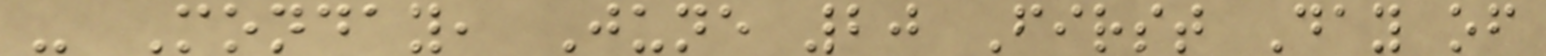- Monday, June 20 First Day of
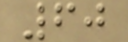60
